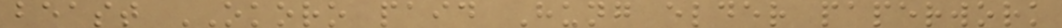beast OKORO paid Hung elder paperwork
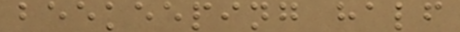beekeeping half
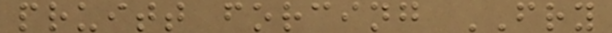pruitt forcing FRY
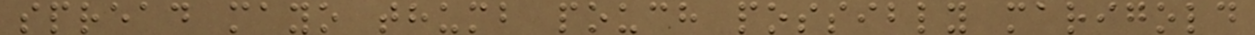spread mayo thumb pouch possibly marigold
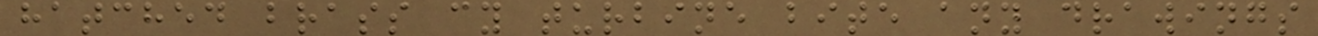hatched brass cy turbine bite any drawings
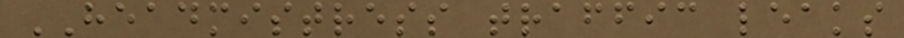HEADMISTRESS traffic leaks
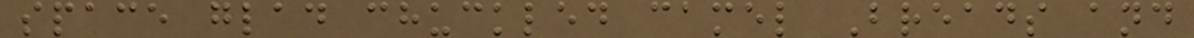space glad chuckled camel Breads and
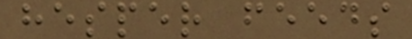hesper feeds
